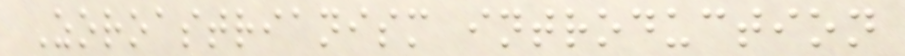Zoroastrianism introduction
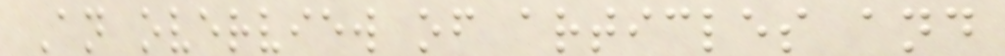An overview of articles and
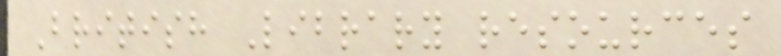British Library resources
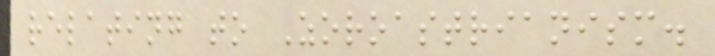relating to Zoroastrianism.
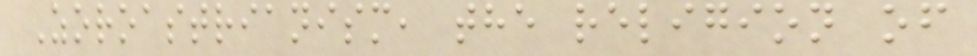Zoroastrianism, the religion of
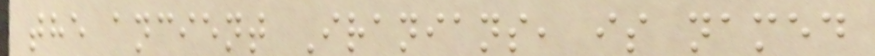the ancient Iranians, is named
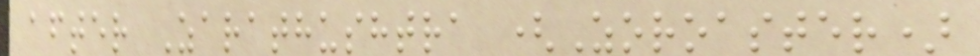after Zarathushtra (Zoroaster)
